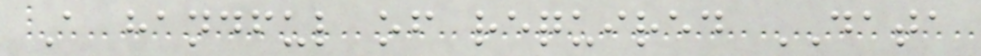A handful of required DATA
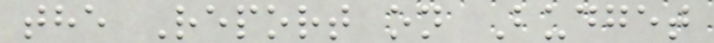the Report on Budget
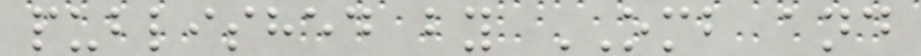published by OMB and
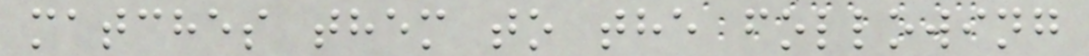matches them to the following
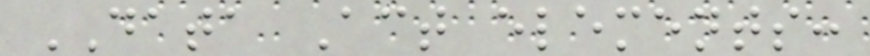DATA Act elements:
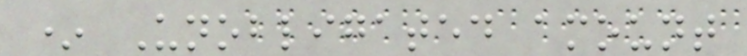* Unobligated amount
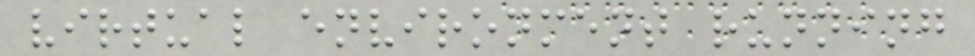virtual environment running
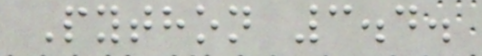Python 3.4.
